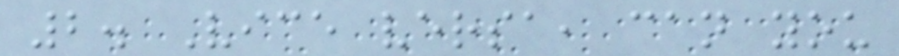2. Vice versa, can you
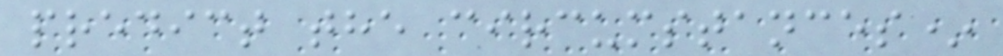predict the circumstances*
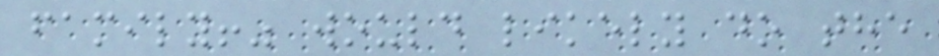family!" would likely do the
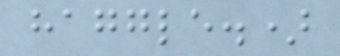haggle.)
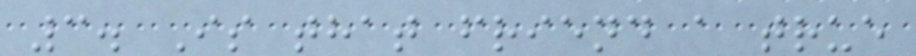3. Is that friend a true
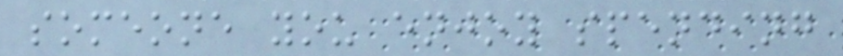someone you enjoy spending
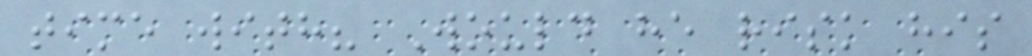time with? Would he risk his
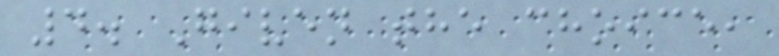4. Given the choice,
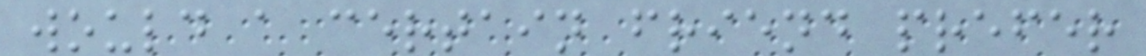would a certain friend prefer
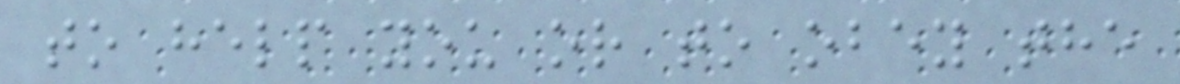to help you or to obey the
